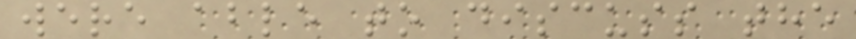were able to discuss the
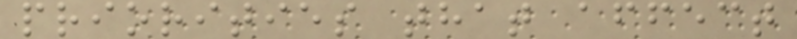priorities that affect
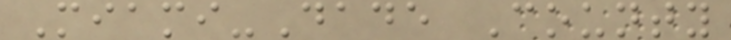Miami-Dade County
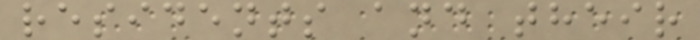residents and their
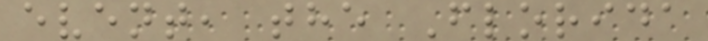event, the Florida
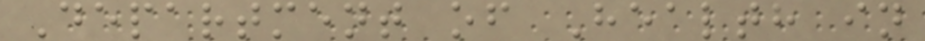Department of Health in
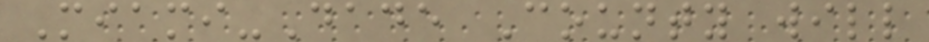Miami-Dade County will
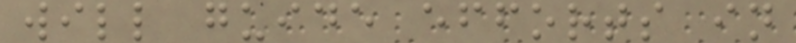will guide efforts in
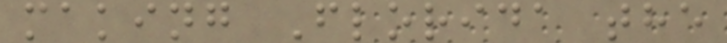making Florida the
